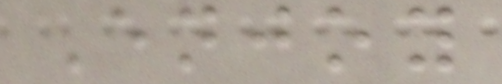Enjoy
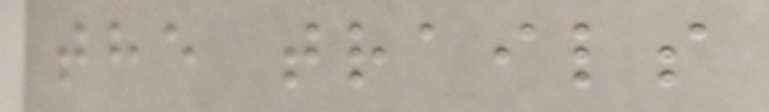the trails
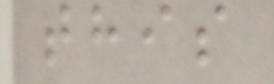this
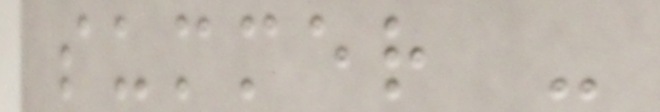summer -
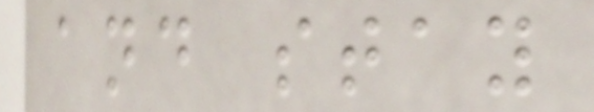and stay
